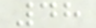48
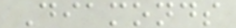Diamonds
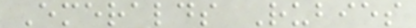Emeralds Rubies
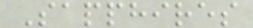Sapphires
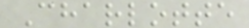Charlotte
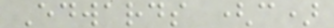Edwards (c)
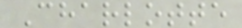Charlotte
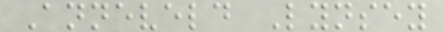Anneveld Lynsey
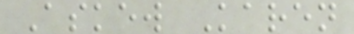Askew Karen
